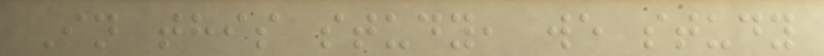In this study, we study
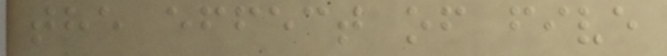the effect of five
